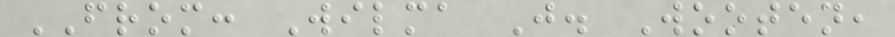FROM: Wilma J. Wooten,
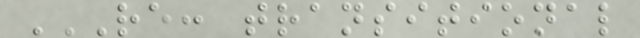RE: TRANSITIONAL
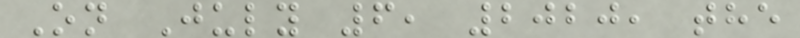On July 6, 2020, the
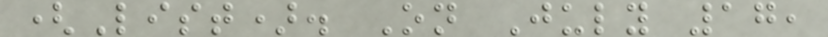(List). On July 17,
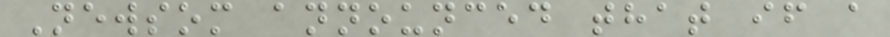Newsom announced that if a
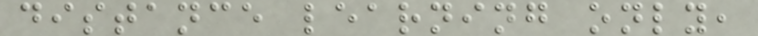distance learning only,
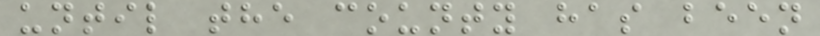until the county has been
